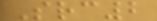Src2
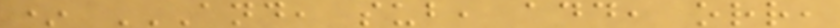* AND, SUB, ADD, ORR,
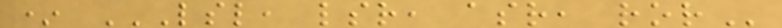* LSL, LSR, ASR, ROR
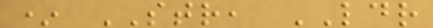* STR, LDR
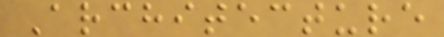Architecture
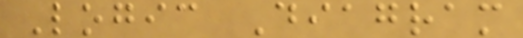Logic Diagram
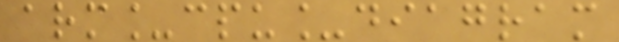arm_cpu_diagram
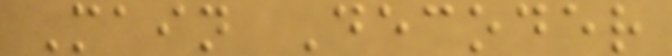Main Decoder
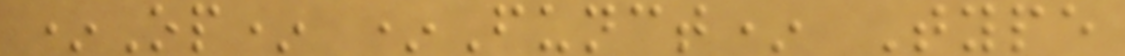*Op* *Funct* Type
